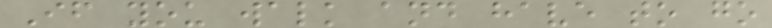If you walk and have to go
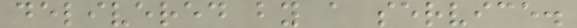delivered by a service.
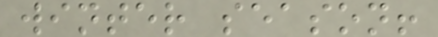winter season!
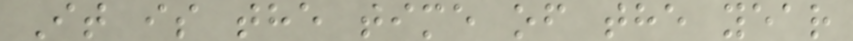It is the time of the year
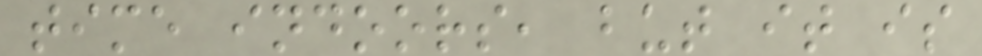time indoors, but it is
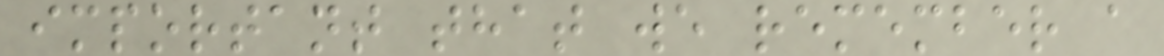important that we remember a
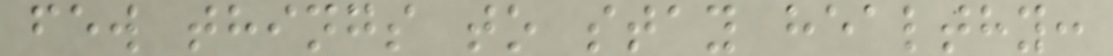few things to stay healthy:
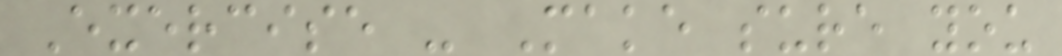Exercise - Make sure you
